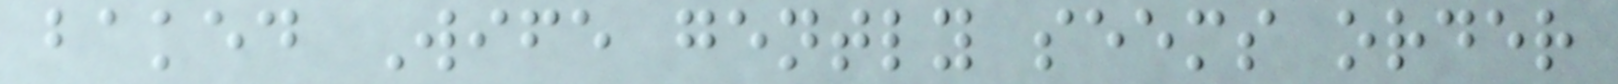baked Wife gently seems order
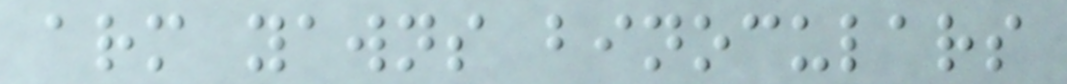arm yawns binoculars
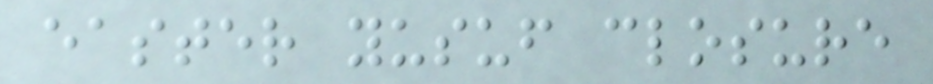easter yusuf closure
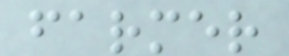farmer
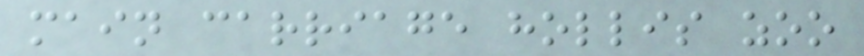main carriage hollis zoo
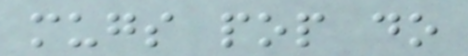mugs pop do
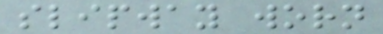slipway worn
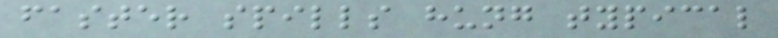faster spills hung typical
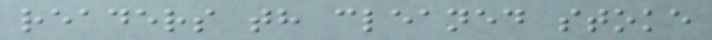readers th cleaned stoke
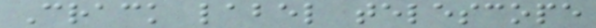Crack label telescope
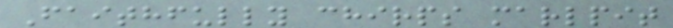Faithfully chirps marlpit
